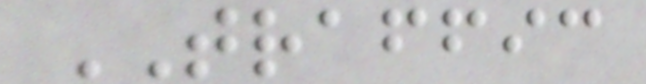TRAFFIC
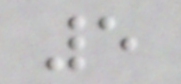5
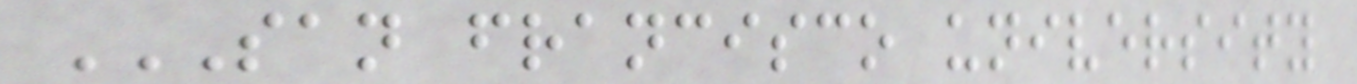SAN FRANCISCO UNIVERSITY
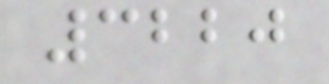3220
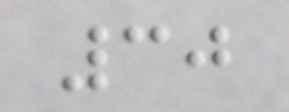30
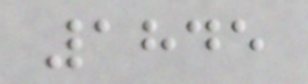1845
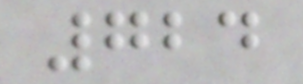724
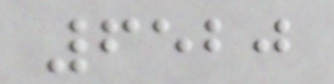6520
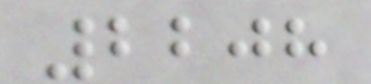2208
